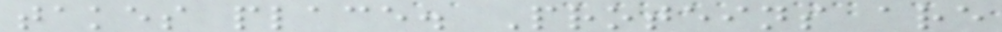takes place. Proteins are
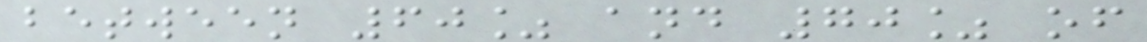between 60% and 70% of
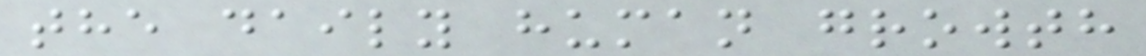the daily human growth
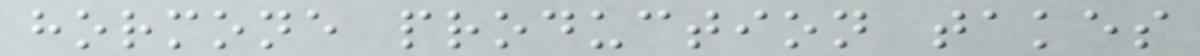hormone production takes
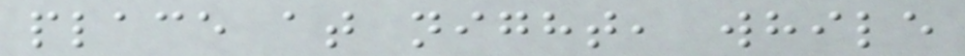place at night, while
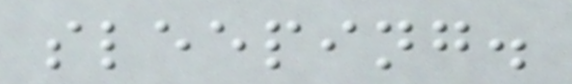sleeping.
